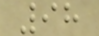98
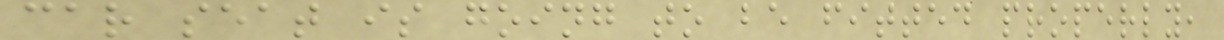car seat is going to be fitted properly,
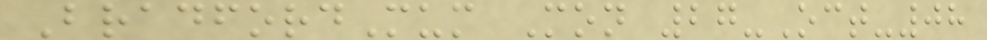BradfordMum Mon 27-Oct-08
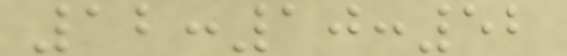12:10:52
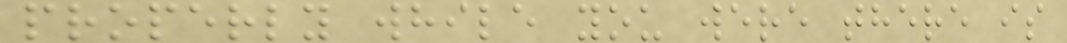properly while you were there is
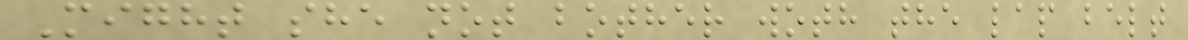Might she not bother woth the lap belt
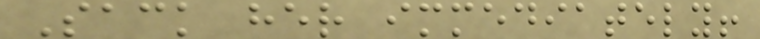Sack her immediately!
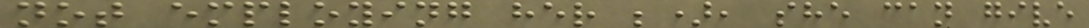not employing her ;), she can give
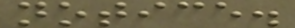notice.
